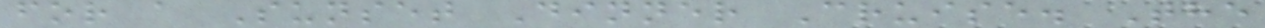for a Sunset Dinner Cruise. The
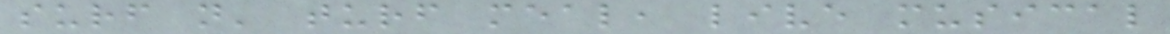surf n' turf meal, live musical
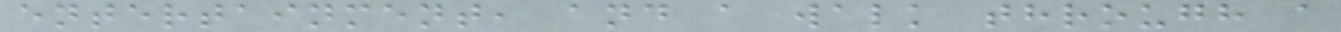entertainment, and a walk through a
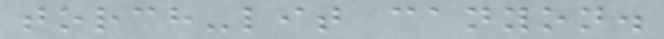torch-lit canyon.
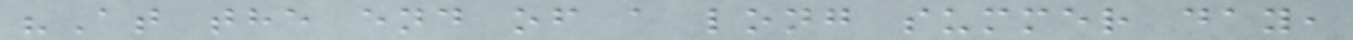"At the end of a long summer day,
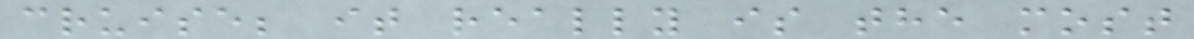cruise; it really is the most
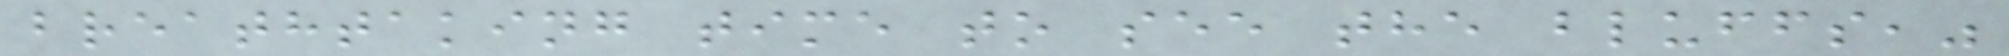breathtaking time to see the bluffs,"
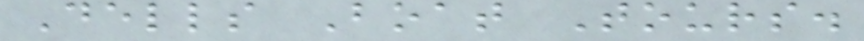Dells Boat Tours.
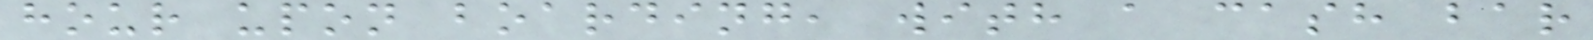hour upon boarding, with a cash bar
